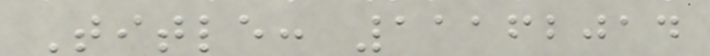Title: 11162014
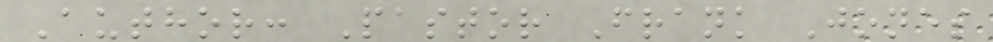Author: Pastor Frank Jones
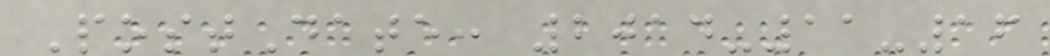PostDate: 2014-11-16
